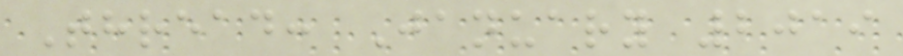Thread: January 2019
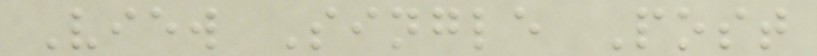View Single Post
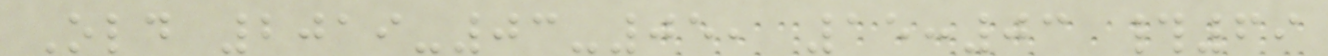Old 2019-03-05, 15:03 #69
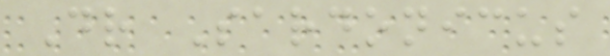Dr Sardonicus
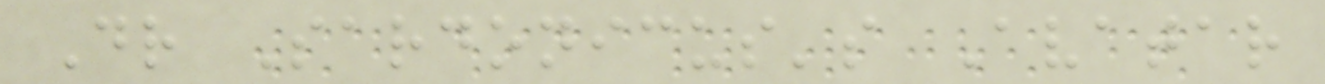Dr Sardonicus's Avatar
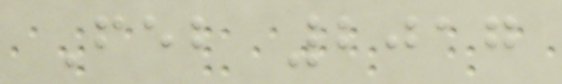Feb 2017
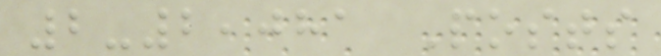2-2,081 Posts
